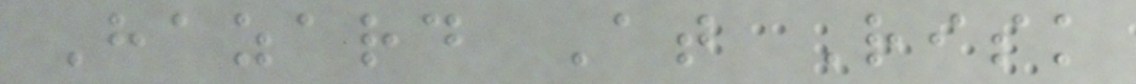Hazard At Risk
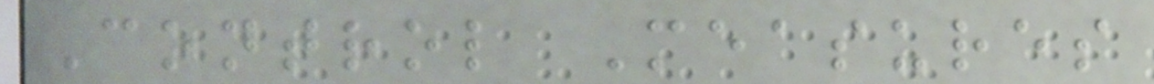Control Measures
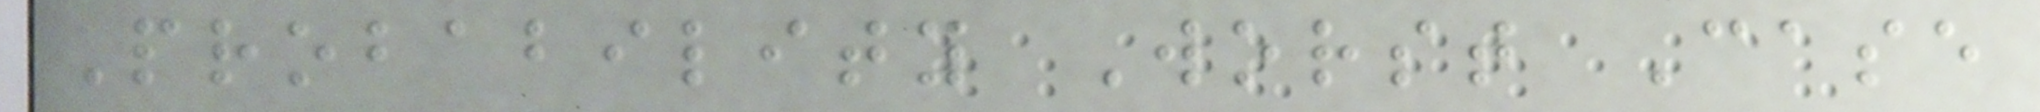Probability Worst Case
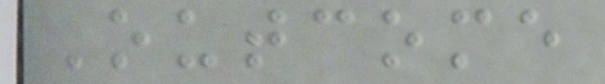Outcome
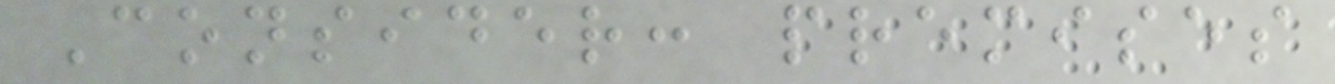Consider: premises
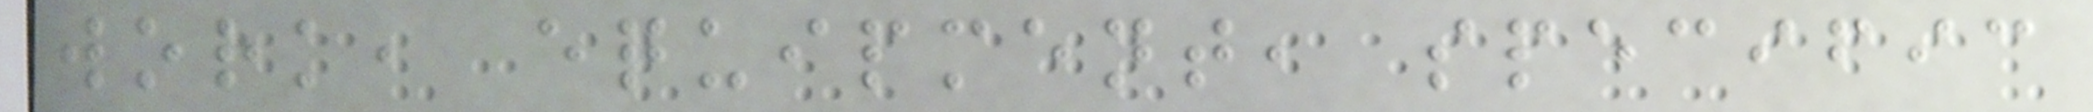work, equipment, specific
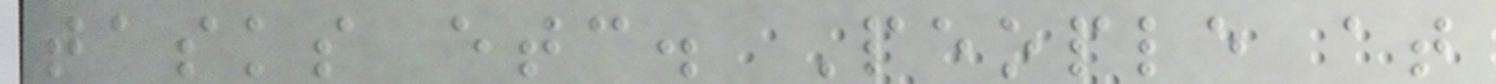tasks etc. People at
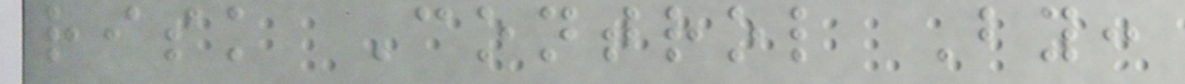risk Control By:
